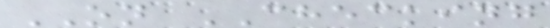ON CHECKING
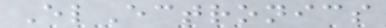ElEctronics
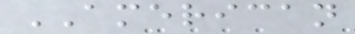AMERICAN
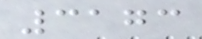3173
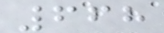668
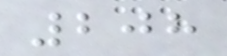208
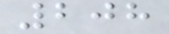208
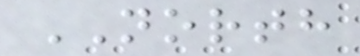NORTH
